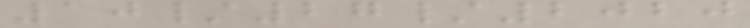10/27/2020
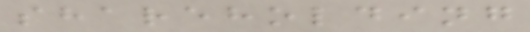shareholding
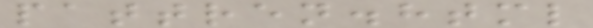pattren.html
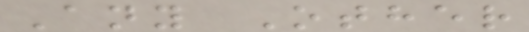Any Other
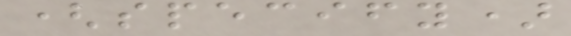(specify)
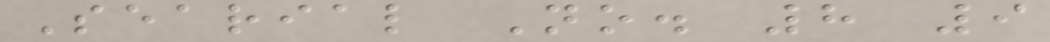Searial No. 8 9
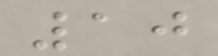10
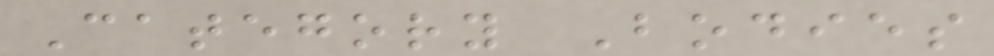Category Bodies
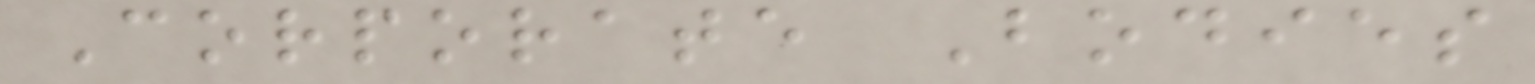Corporate Bodies
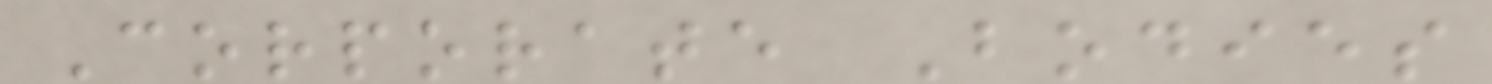Corporate Bodies
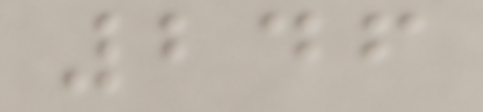246
